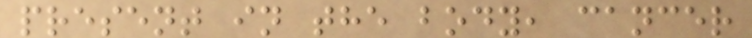present in the body, cancer
